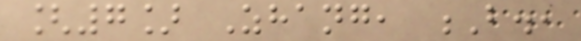[7] Zhang, B.,
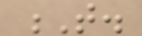T.
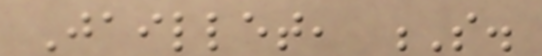Jaillet, S.
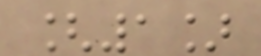[1]
